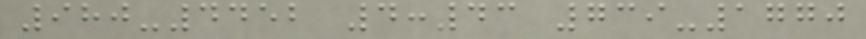980-4452 4:43 739-1770
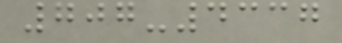707-4337
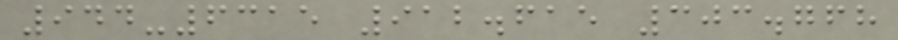944-6315 912.615 303.768
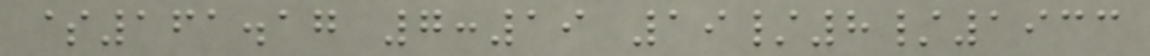$161.17 7:19 19/8/1933
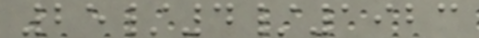25/4/1923
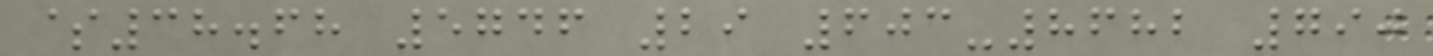$38.68 5746 29 603-8682 790
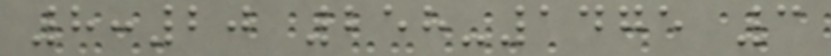8:20 258-1475 3
